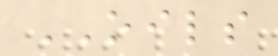OILS
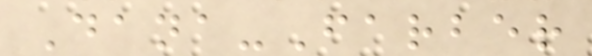Dana-Farber
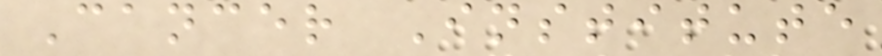Cancer Institute
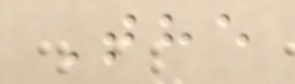The
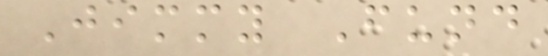Jimmy Fund
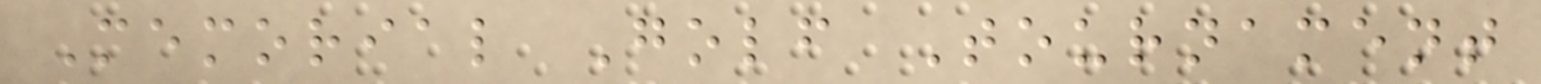Memorial Golf Tournament
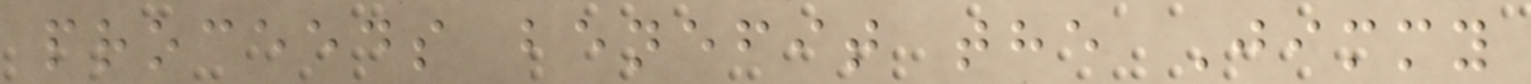proceeds benefit the Jimmy
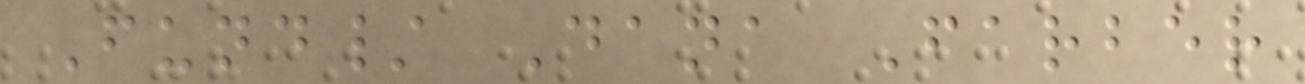Fund/ Dana Farber
